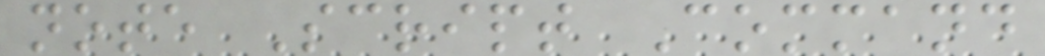note Script Command
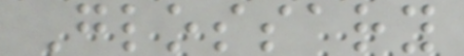Glossary
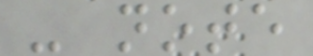- note
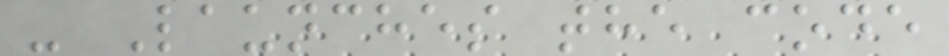- Launches the code
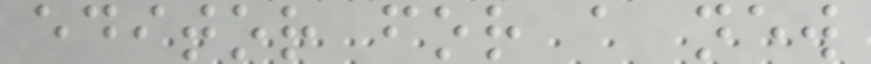editor for a new
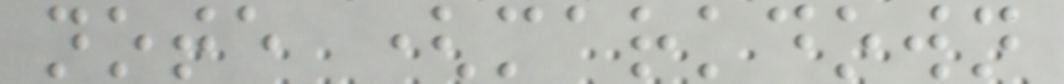note (markdown
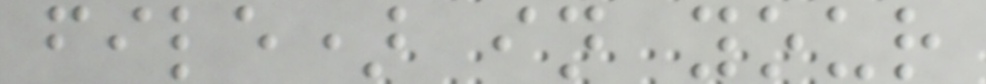file) in your
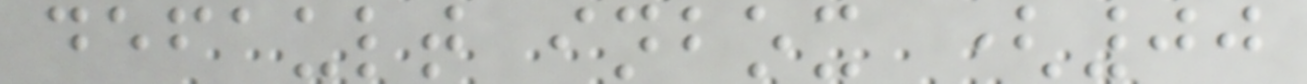default inbox (00
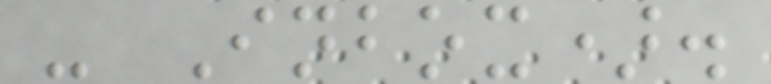- Inbox).
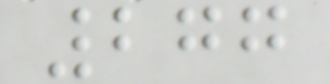277
